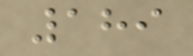189
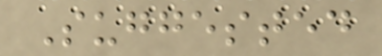Suggested
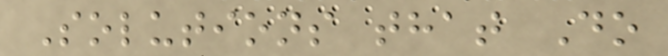Solutions that Do
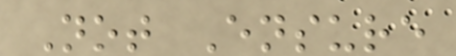Not Ensure
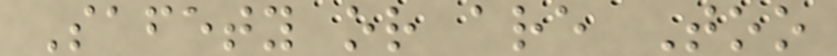Safety or are Too
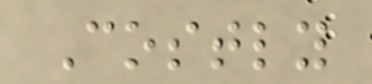Costly
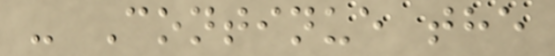- Continue the
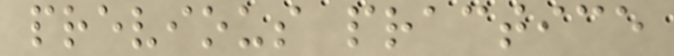previous practice
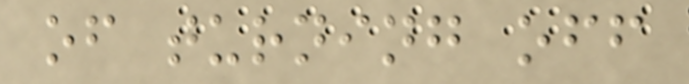of turning off
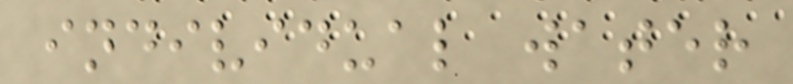individual water
